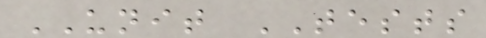UNIT TESTS
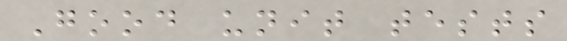Good unit tests
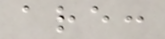are:
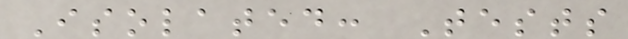Isolated: Tests
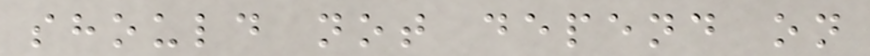should not depend on
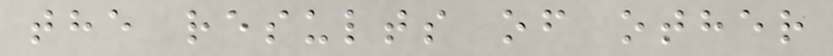the results of other
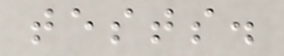tests.
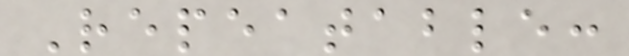Repeatable:
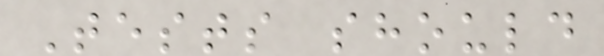Tests should
